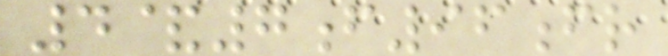4&7f96fr
